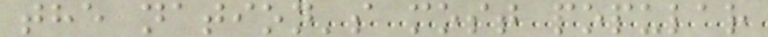the nation's most popular
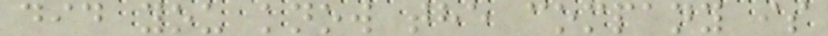did you know the company is
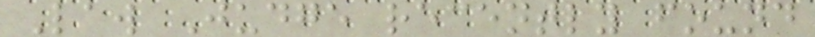Law Judge recently found
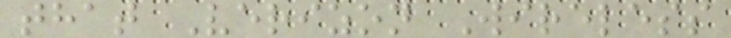that Verizon Wireless
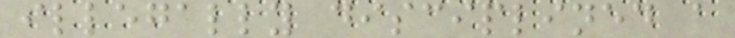illegally disciplined a
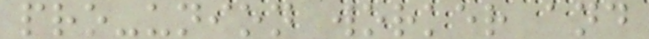pro-union worker and
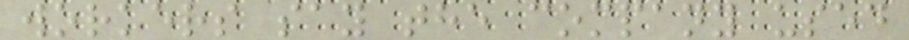workers say the company used
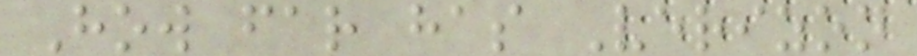How far has Verizon
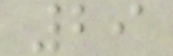29
